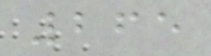265
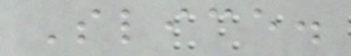Slice.
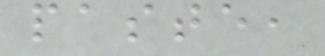paste,
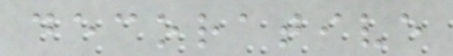decorative
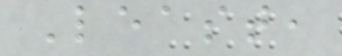Least,
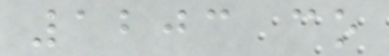1203 co
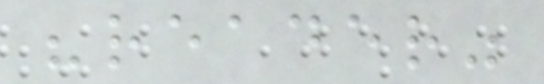"reader"
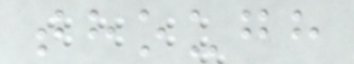though
